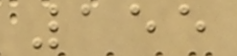155
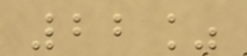22%
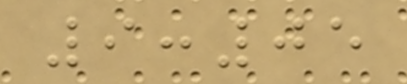9:05
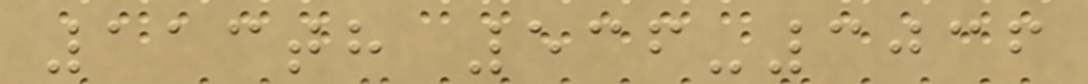113th 536-3036
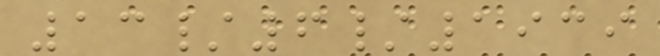13/6/1939
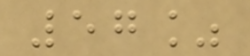57%
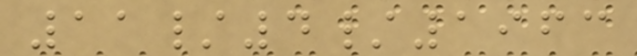11/4/1963
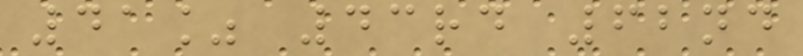41% 43rd 62nd
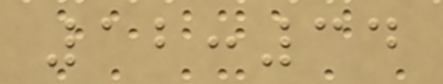12:34
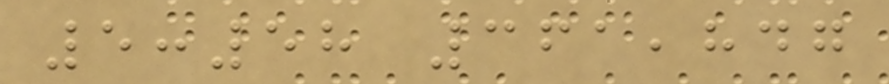5:58 361,847
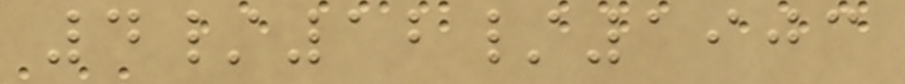4/12/1903
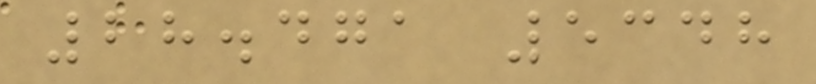28.471 5348
